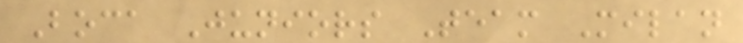Boca Juniors Team Milan
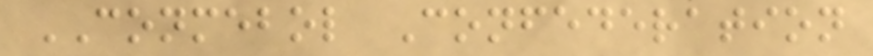CONMEBOL Confederation
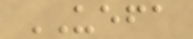UEFA
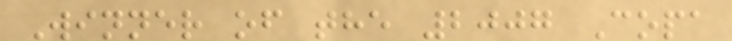Winner of the 2007 Copa
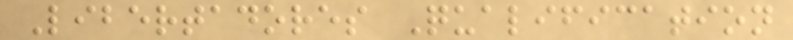Libertadores Qualification
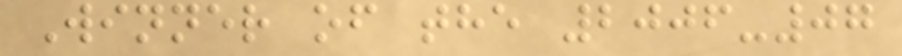Winner of the 2006-07
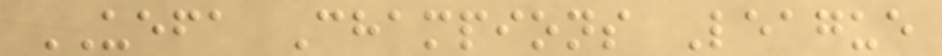UEFA Champions League
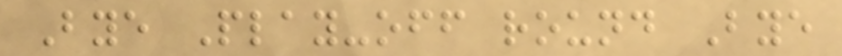Bye Play-off round Bye
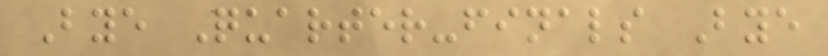Bye Quarter-finals Bye
